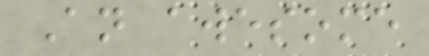An awesome
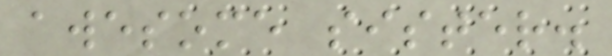awesome sister.
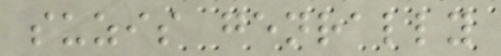suzis genrally
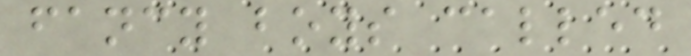fancy boys called
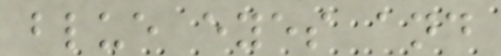blue eyes and
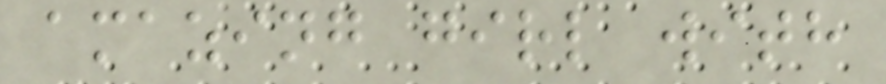amazing girl with
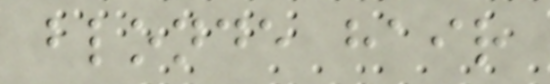blonde hair
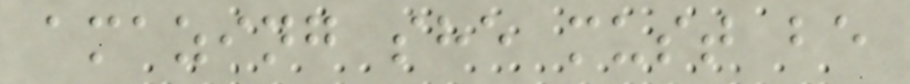amazing she must be
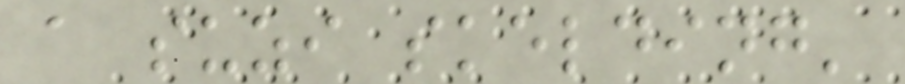a suzi skelding'
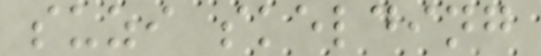suzi skelding
